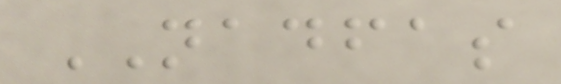NADFAS
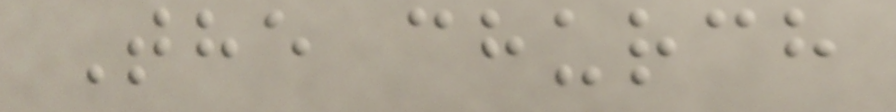The church
